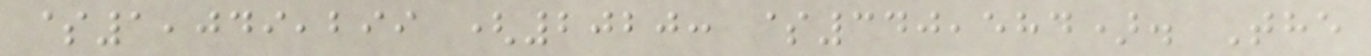$1,049,299 (2020: $340,584). The
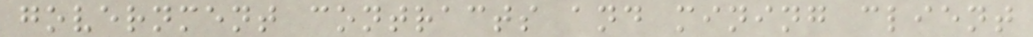government contracts and mining client
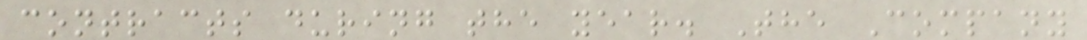contracts during the year. The Company
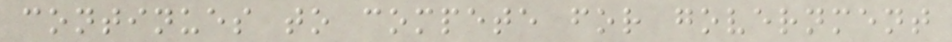continues to compete for government
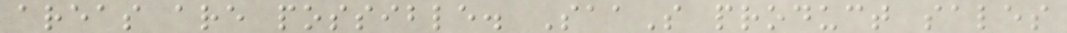areas are possible. SaaS product sales
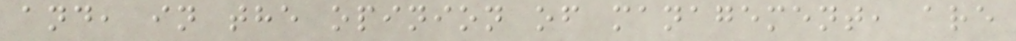and, in the opinion of management, are
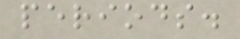periods.
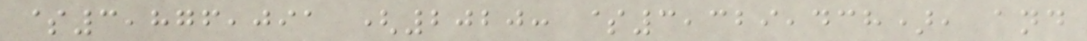$3,876,091 (2020: $3,329,438), and
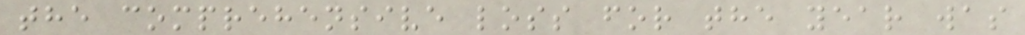the comprehensive loss for the year was
